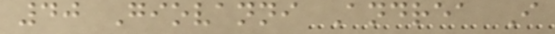40 Giovanni Andrea I
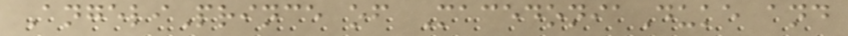AngeliPrince of MacedoniaDuke and
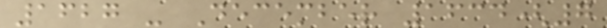1627 - December 1634(7
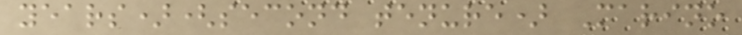years)(second tenure) Marino
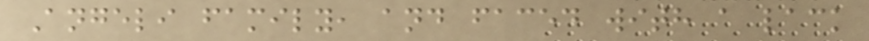Angeli family, and faced with a lack
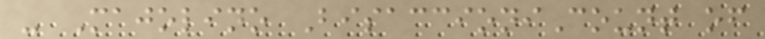- Majolino BisaccioniCount of
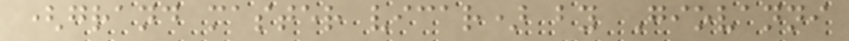(grand master vicar) by Giovanni
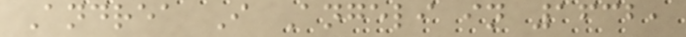Andrea I Angeli in 1632,
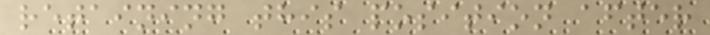retaining this position after
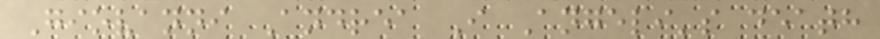Giovanni Andrea I Angeli's death
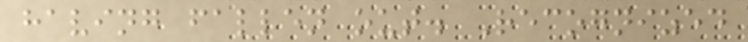having fallen out. Recognized
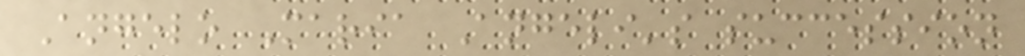Angelo Maria Angeli's succession
